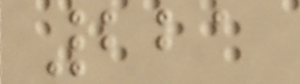221
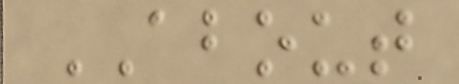ABOUT
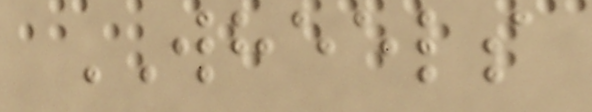WHEELS
